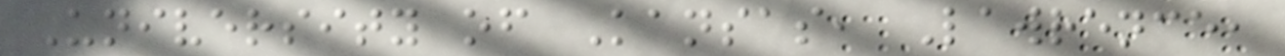University of Kansas, Lawrence,
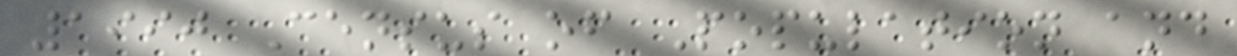1990 Census of Population and
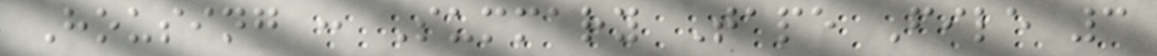Housing : Summary Tape File 3
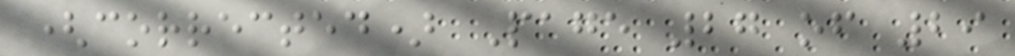(corrected) Page 27 of 29
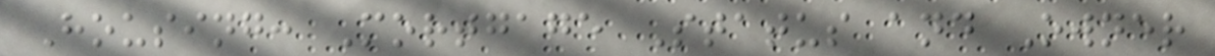Housing: Mortgage Status and Owner
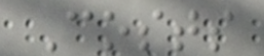Costs
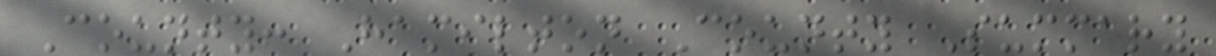County: Hamilton County Summary
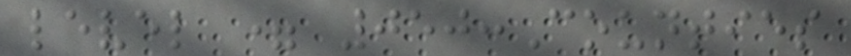level = 050:Counties
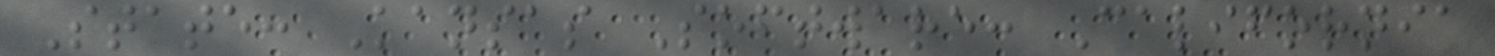State: Kansas Software: California
